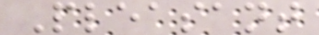Pleasant
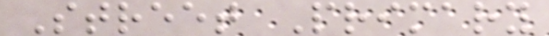Street Primary
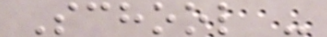School -
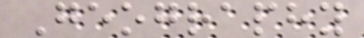Geography
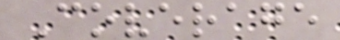Coverage
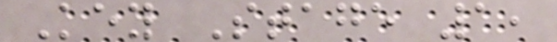Key Stage 1,
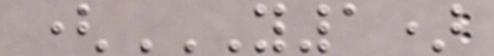(Y1)
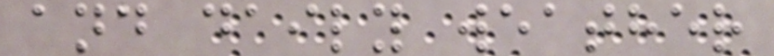and daily weather
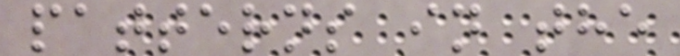patterns in the
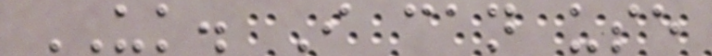UK. I can use
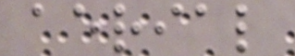aerial
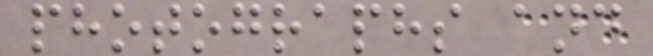photographs and
